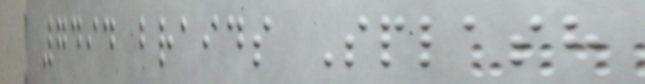7494 braids Splash
